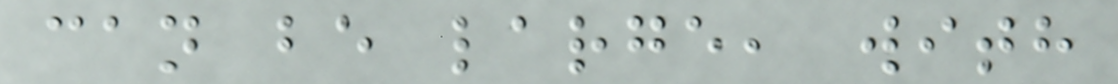can be large, with
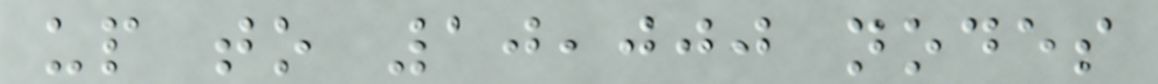up to 10,000 nodes
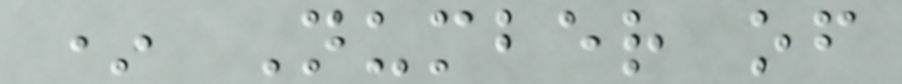* Number of
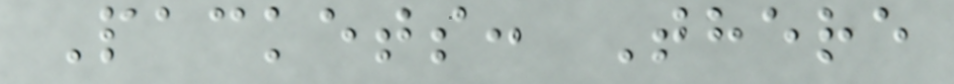Packets: There
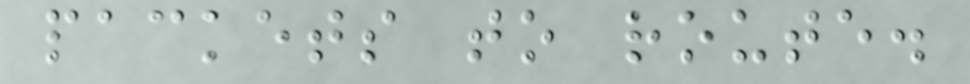packets to route.
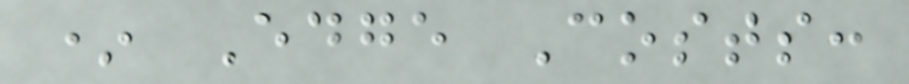* Edge Costs:
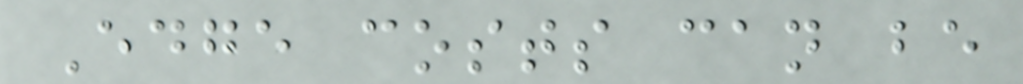Edge costs can be
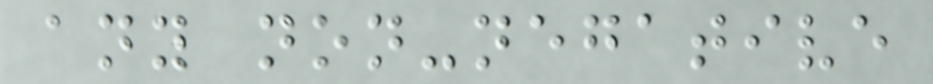any non-negative
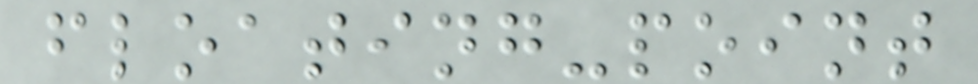floating-point
